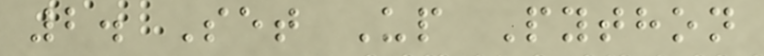2. Set Up Python
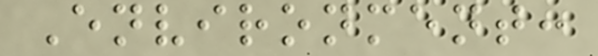Environment:
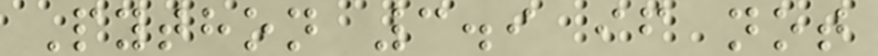Python 3.9 if not
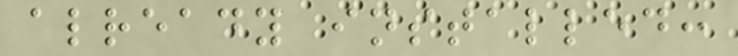already installed:
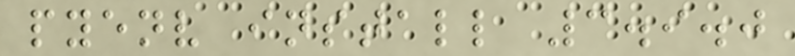pyenv install 3.9.0
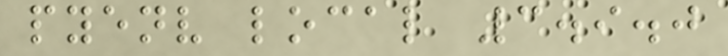pyenv local 3.9.0
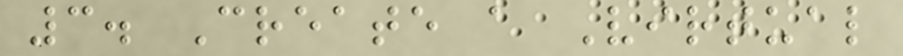3. Create a Virtual
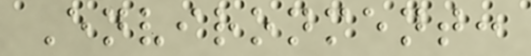Environment:
